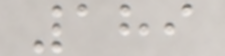189
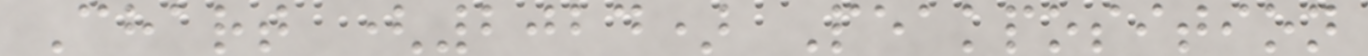Chart (2024) Peakposition
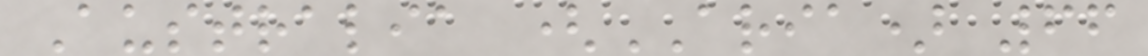Australia (ARIA) 66
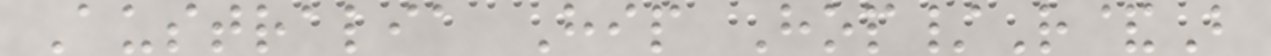Australia Hip Hop/R&B
